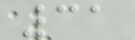31
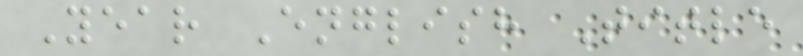Year English Title
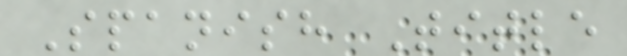Spanish Title
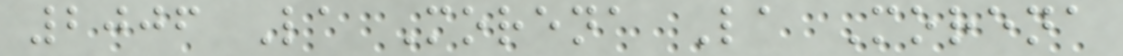2006 La Morena La Morena
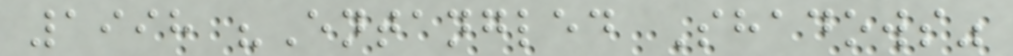1998 "Entangled Shadows"
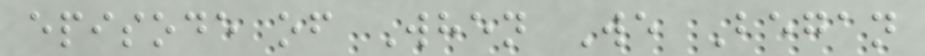episode of When We Began
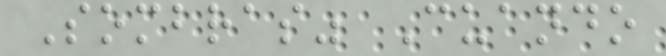Sombras" Cuando
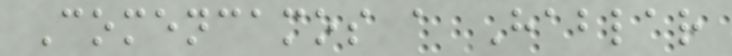Comencamos a Hablar
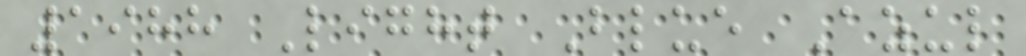1988 Light Blue Azul
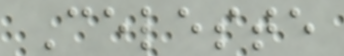Celeste
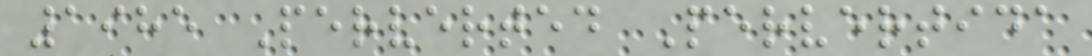1985 Perverted Pervertida
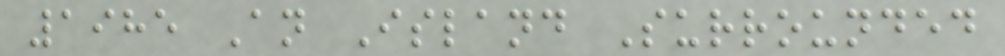1985 An Island Surrounded
